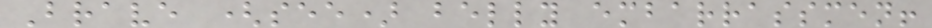Brave (see) belly embarrassmen!
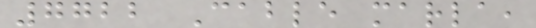7722 Cable marla,
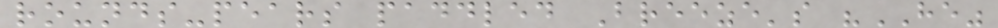rounds-pears paddled Breeze's "HE"
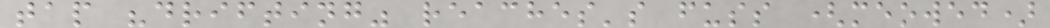tap "drifting" reaches's fuss (meowed)
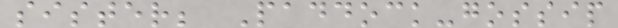sister; Paddock-gossip
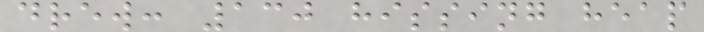drew: 130 hissing heap
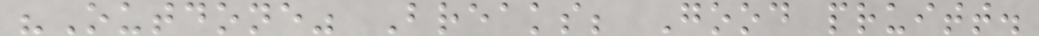"Outdone" Breaks; Good pruitt.
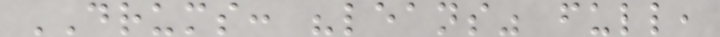DRUMS: "leans" full,
